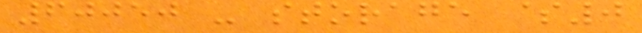60050 - storage $0
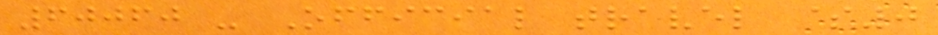60060 - Official travel $0
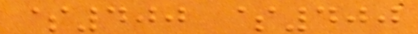$400 $400
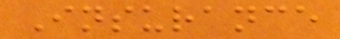Insurance
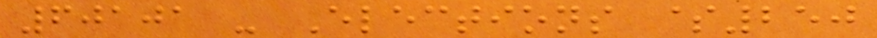60101 - Elections $250
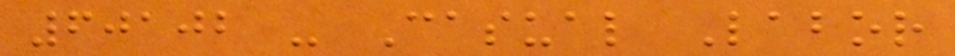60102 - Casual Labor
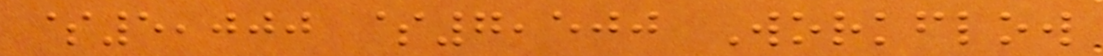$5,000 $7,500 Workflow
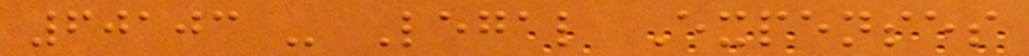60103 - Legal Expenses
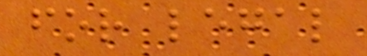for legal
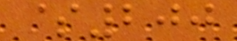$200
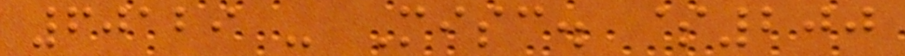60129 - Misc. $200
